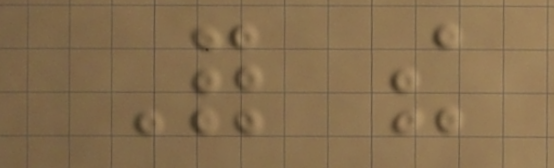For the
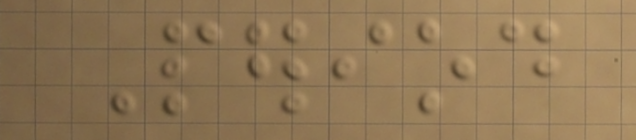Period
